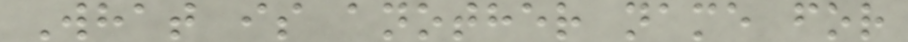What is another name for
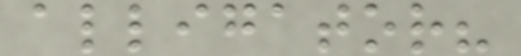alligator?
